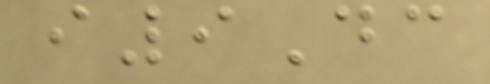i9Dc
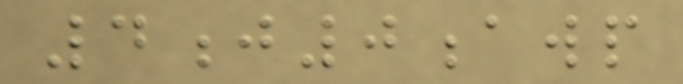4j0awp
